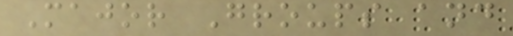Major Groups and
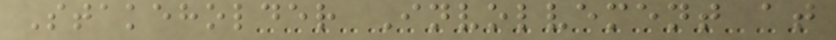Stakeholder Involvement at
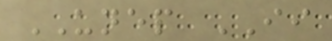UNEP II
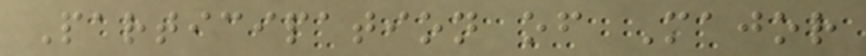Participation of Major
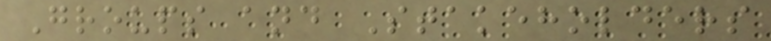Groups and Stakeholders
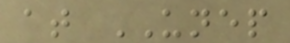at UNEP
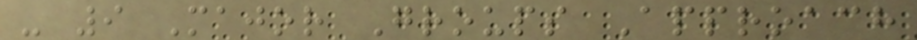- 9 Major Groups Approach
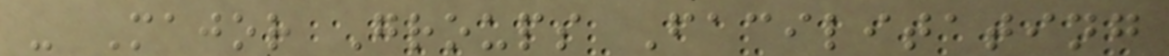- Major Groups Facilitating
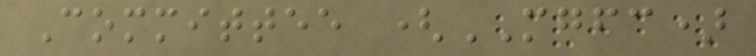Committee (MGFC)
